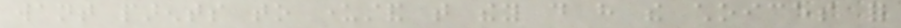want parents to understand that they do have the choices for
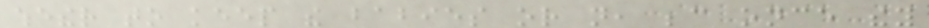whether to keep the babies or not, because once they
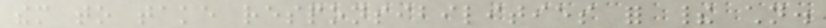them to take responsibilities for their children.
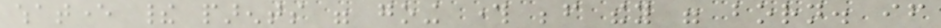whatever their parents were going through before they were born. if
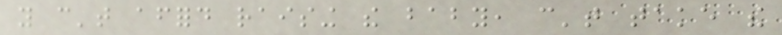you can't afford raising the baby, can't take the
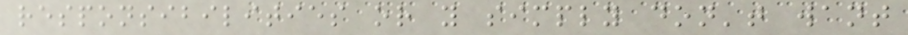responsibilities or you simply don't want
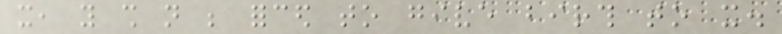it, you shall not be forced to give birth to it.
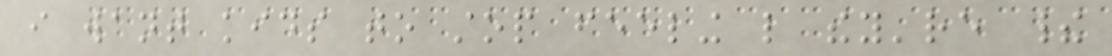i want kids to stop feeling like they're their
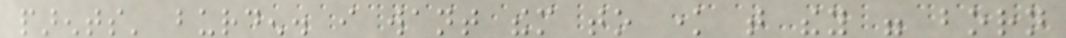parents' burden. i want them to know that they were born
